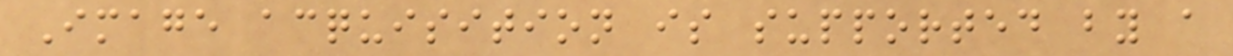Image acquisition is supported by a
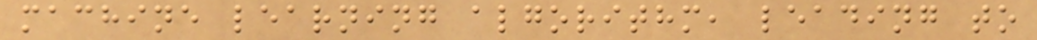machine learning algorithm, leading to
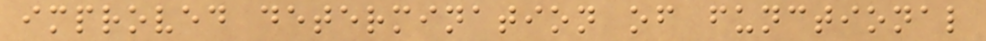improved determination of functional
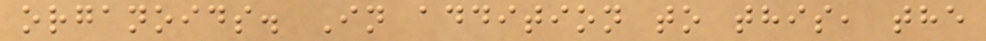organoids. In addition to this, the
